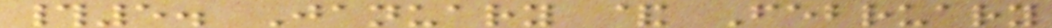#5. January & February
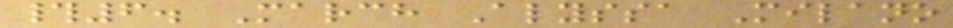#6. March Alyssa Milano
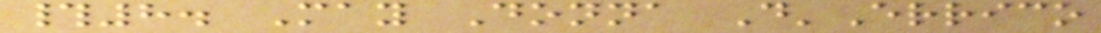#8. May Donna D'Errico
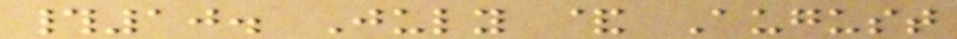#10. July & August
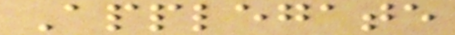Applegate
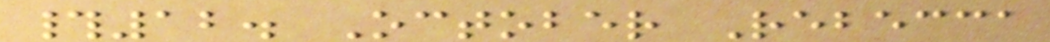#12. October Rebecca
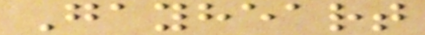Gayheart
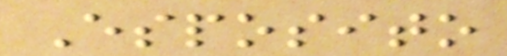Esposito
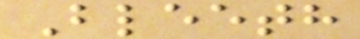Bleeth
